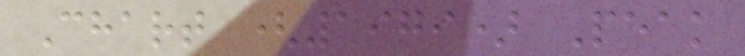Chart (1979) Peak
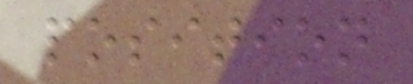position
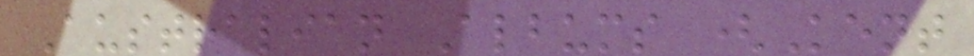Australian Albums (Kent
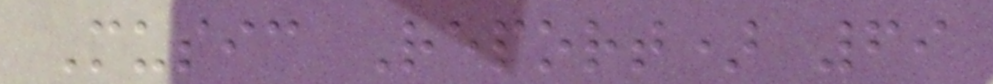Music Report) 69
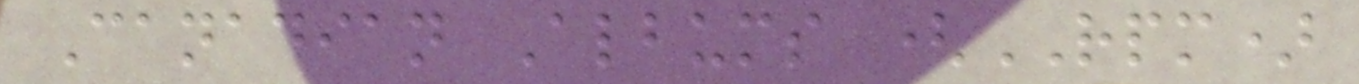Canadian Albums (RPM)
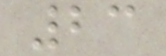23
